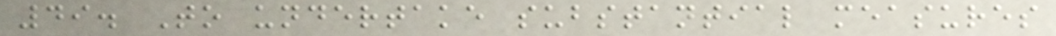49. To undertake substantial measures
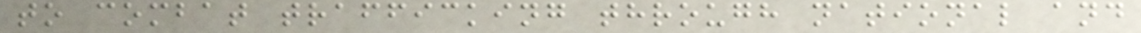to combat trafficking through national and
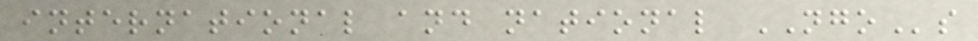international and national NGOs
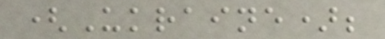(Ukraine);
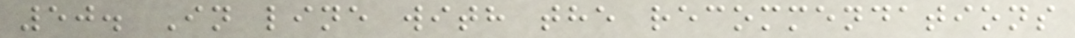50. In line with the recommendations
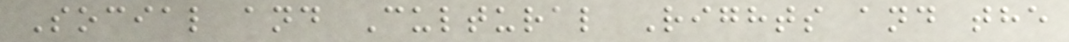Social and Cultural Rights and the
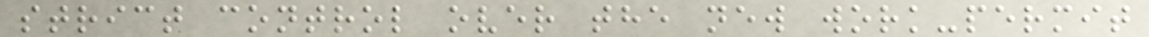strict control over the new work-permit
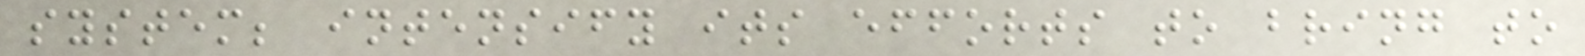system; intensify its efforts to bring to
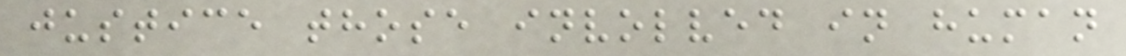justice those involved in human
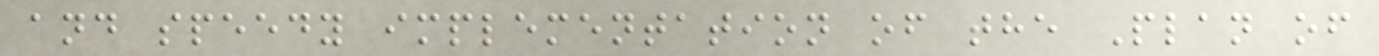and speedy implementation of the Plan of
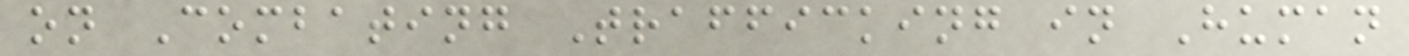on Combating Trafficking in Human
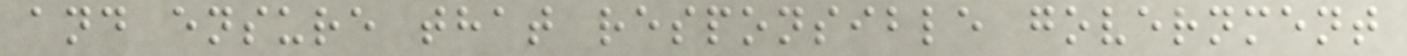and ensure that responsible government
